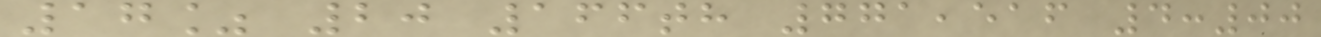17% 20 166th 771,516 4:00
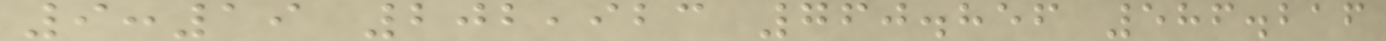9:19 202,923 760.856 586.216
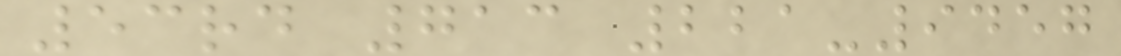53rd 713 221-9457
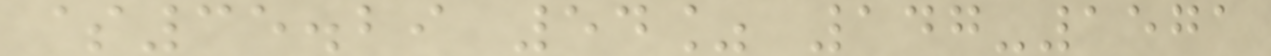$35.29 54% 147-1571
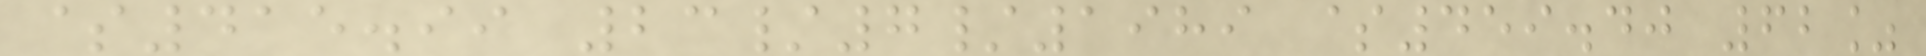$415.99 23/7/1989 $459.40 62%
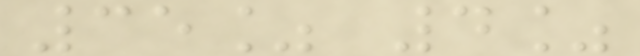35% 4%
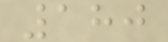180
